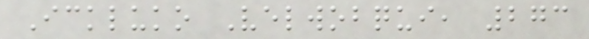Ickluko Velwobqui, 273
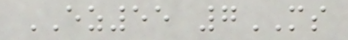EZ55 7MS
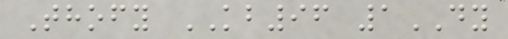Thofy KB96 1DY
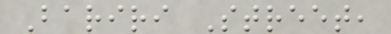Bariri Street,
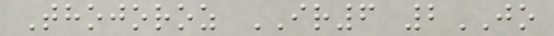Thojoroz IR6 2JO
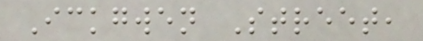Ickgwen Street,
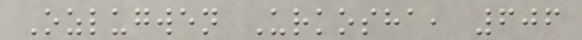Ozlugwen Urkosha, 606
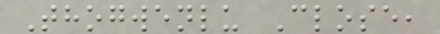Thogwenlu Close,
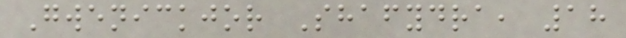Gwenickjor Shafydra, 18
